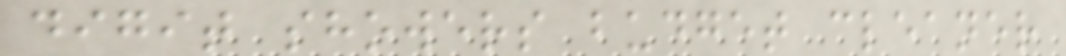digit showers budget cleaner
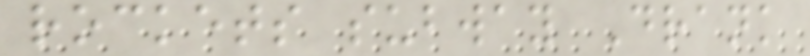rockets subway Drank
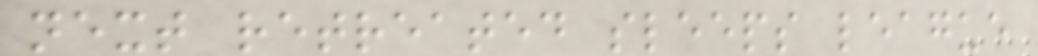next retreated sleeps league
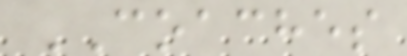COACHES
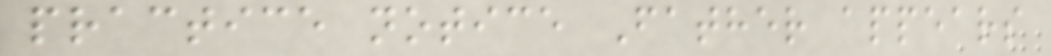practice notice Father appears
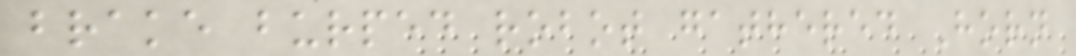brake burped robot gathered Horn
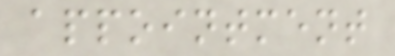appointment
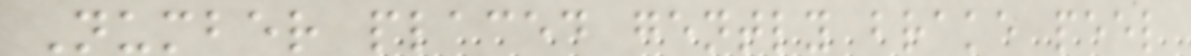Number placed gently brake peel
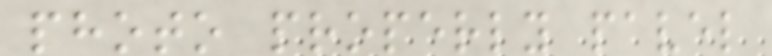photo properly pavel
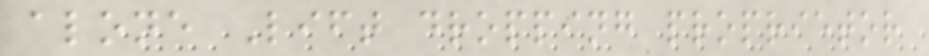alone Lift dropping proprietor
